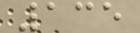135
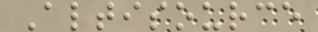Altisource
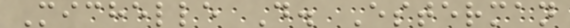Michelle D. Esterman
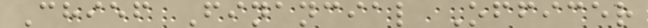Chief Financial Officer
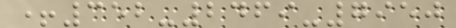+352-2469-7950
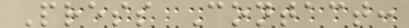Press Contact:
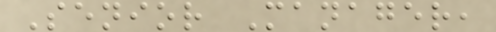Senior Manager,
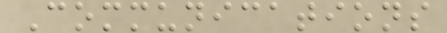Communications
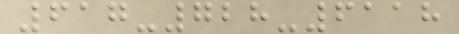617-728-6118
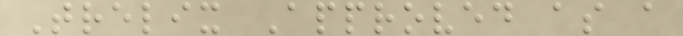Trelix Approved as a
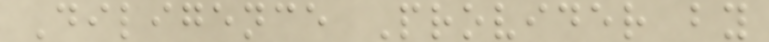Diligence Provider by
